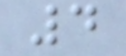4
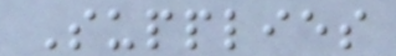Supplies
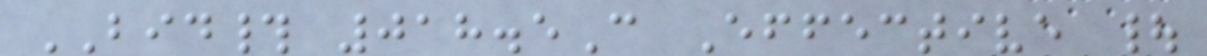BID# 018.5C Effective |
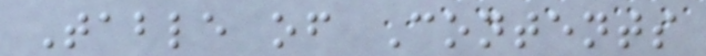Table of Contents
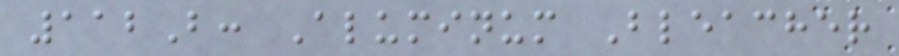112B: Aluminum Bleacher
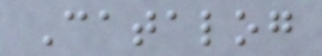Catalog
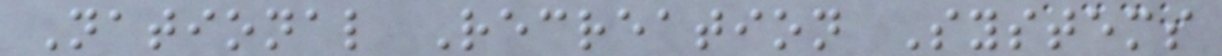National Recreation Systems
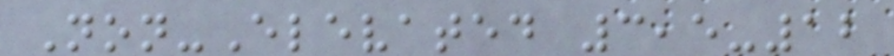Non-Elevated 3,5-12
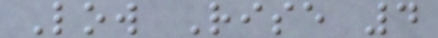Low Rise 4
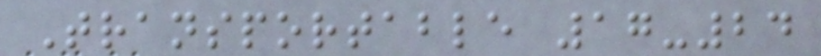Transportable 17-24
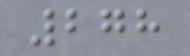278
